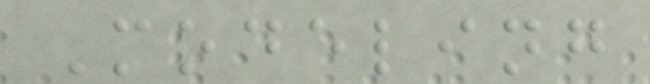Modeling
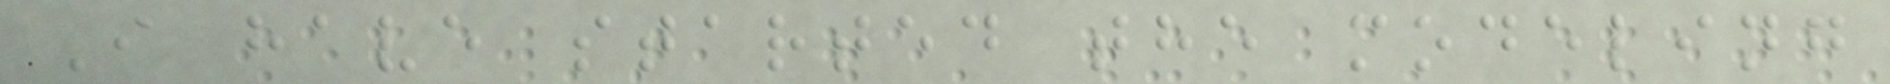I have started the modeling
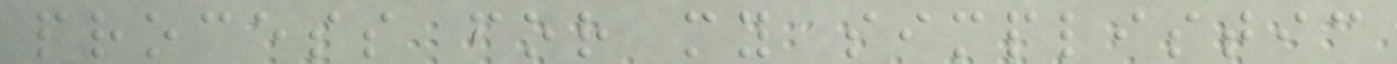process for my simplistic
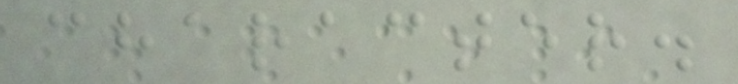character.
